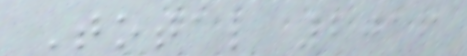Total 2016
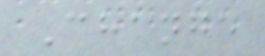Change
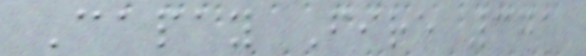Capay Fire 371
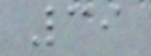39
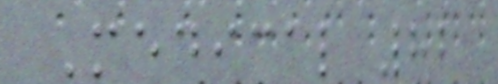Medical 82
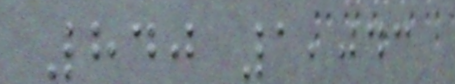840 1,043
